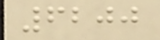6200
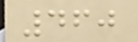460
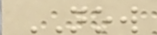NOW
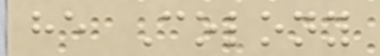he Colony
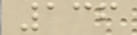136
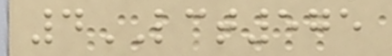4LCT575
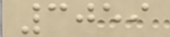3059
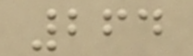264
